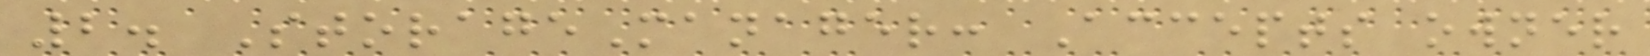2. StorageManager: Accepts owner
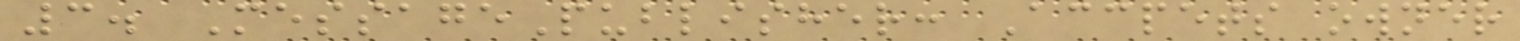3. MessagePublisher: Accpets owner
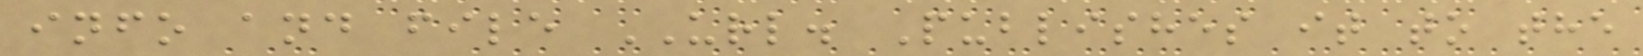info and file URL. Publishes it to the
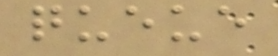queue
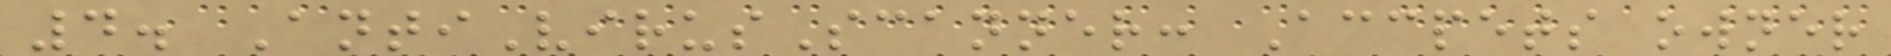4. AntiVirusScanner: Accpets owner
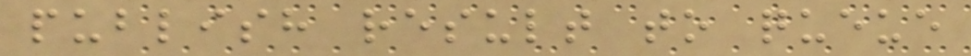publish result to queue
